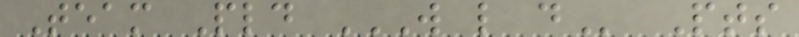Team Pld W L D Pts
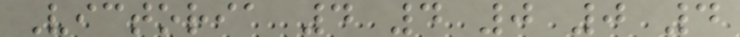Victoria 4 4 0 0 4
